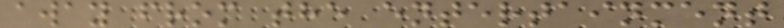away from the entertainment
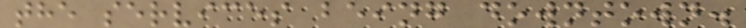the services being downtown.
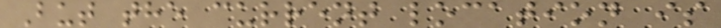But the current location is
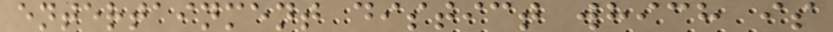entertainment distict which is
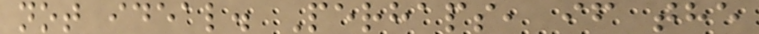not ideal. Perhaps, if the
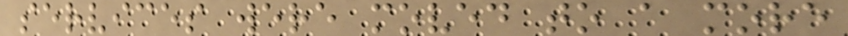services were moved to a more
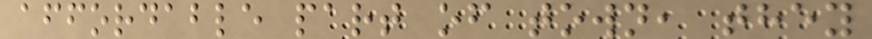affordable part of town, they
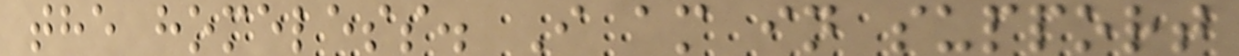the homeless. I am in support
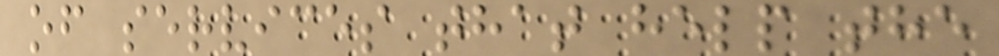of services that help the
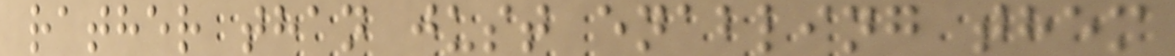rather than just enabling them
